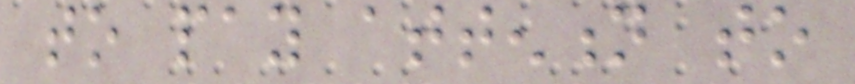to pay attention to
